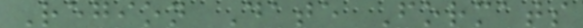Region Date Formats
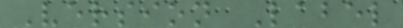Version Label
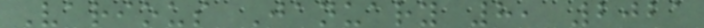Various January 8, 2021
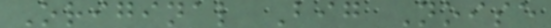Original Big Noise
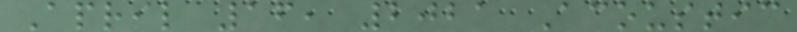April 16, 2021 Acoustic
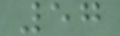57
